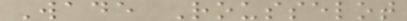Wade Rousselot
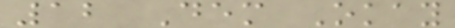12 Dem Okay
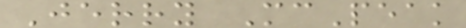Jerry McPeak
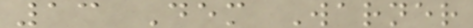13 Dem Warner
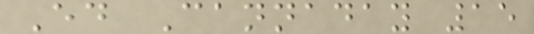Ed Cannaday 15
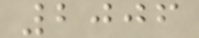2006
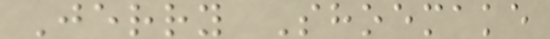Jerry Shoemake
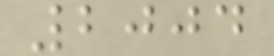2004
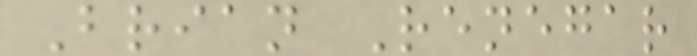Brian Renegar
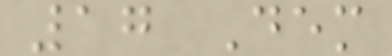17 Dem
